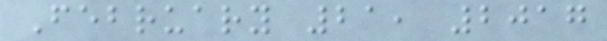February 21, 2017
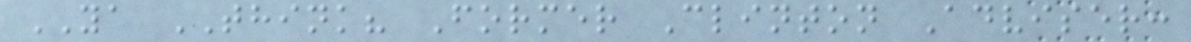YA THINK? Former Clinton Adviser:
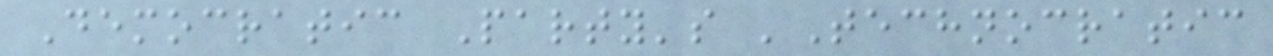Democratic Party's 'Technocratic
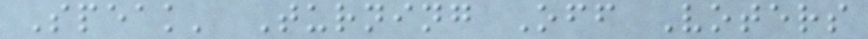Speak' Turning Off Voters
